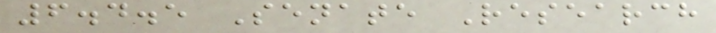6.4.5 Senate Research
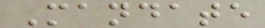Mandate
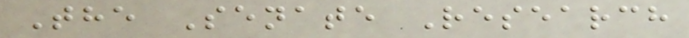The Senate Research
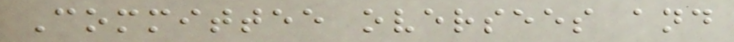Committee oversees and
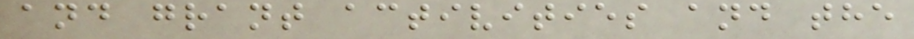and grant activities and the
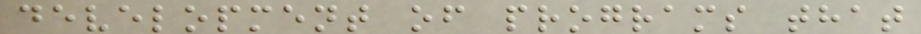development of programs that
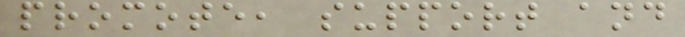promote, support and
